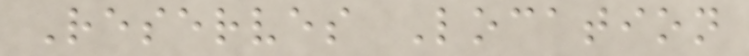Reserves Location
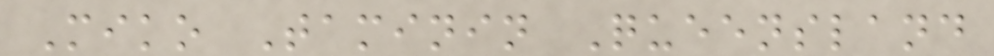Miko Taminin Queensland
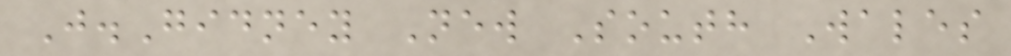J.Gidney New South Wales
